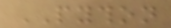PYTHON
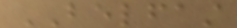BELFAST
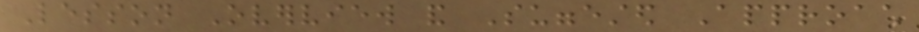Lesson Overview and Suggested Approach
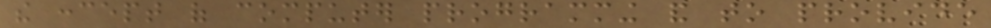the concept of computer programming and to provide
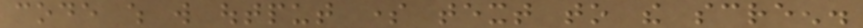code which will output some text to the screen.
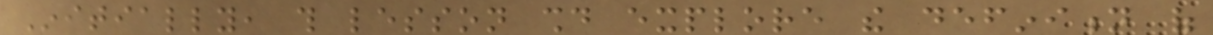Initially, this lesson should explore the definition of
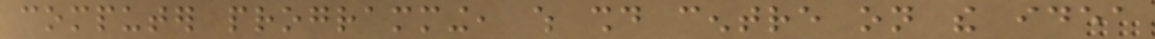computer programming, which should centre on the idea
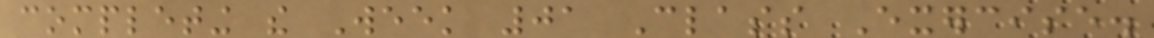completing the Week 01 Class Exercise.
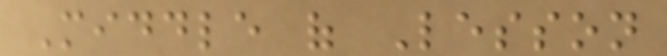Middle of Lesson
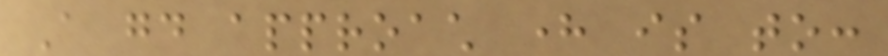A good approach here is to:
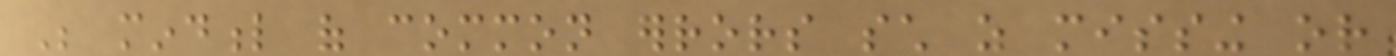Be mindful of common errors such as missing or
